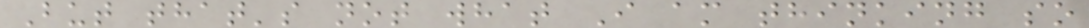But that's not what I am thinking so
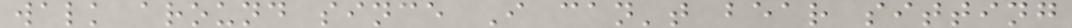walk around since I can't bear sitting
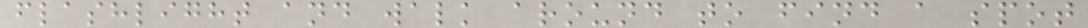flashlight and walk around to find a spot
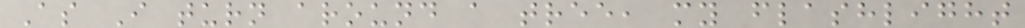As I turn around a tree, my flashlight
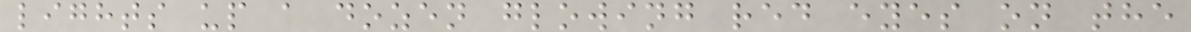lights up a dozen glowing red eyes on the
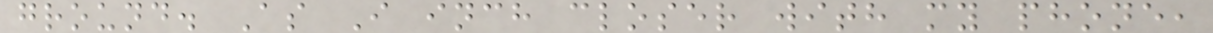ground. As I inch closer with my phone,
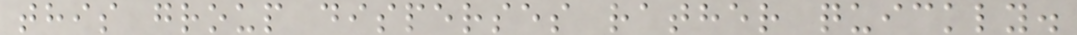this group disperses rather quickly.
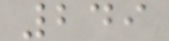249
